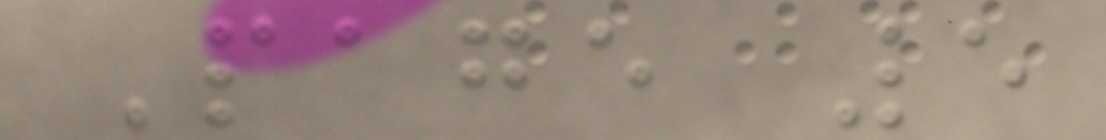Page 5
